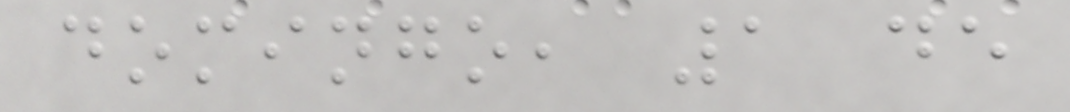domingo, 1 de
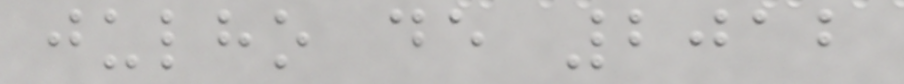julho de 2012
